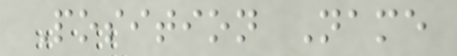Position Name
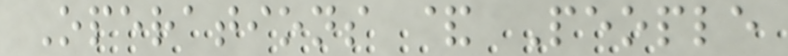Operations & People
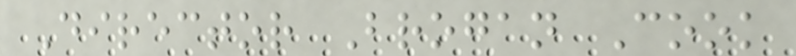Director Brogan Cook
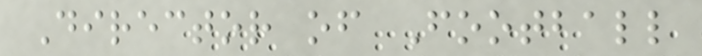Director of Football
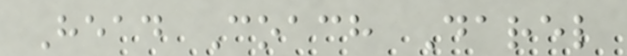Head Coach Darel
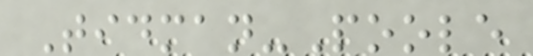Tidman-Poole
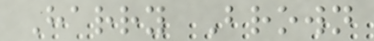Harry Brown
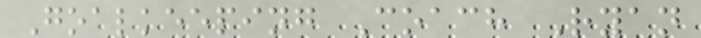Goalkeeping Coach Ryan
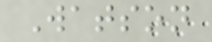Watson
